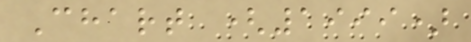Chart (1999)
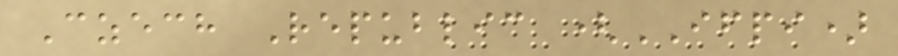Czech Republic (IFPI)
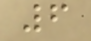6
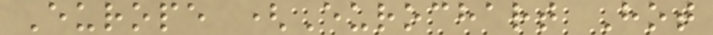Europe (Eurochart Hot
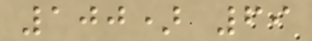100) 69
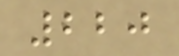220
